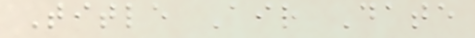Title Air Date
